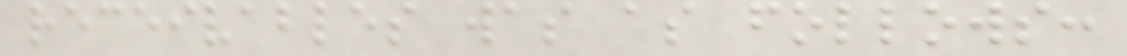receivables was as follows:
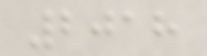2018
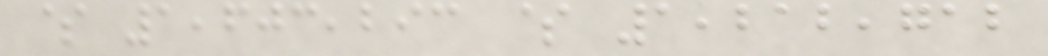$ 1,603,293 $ 1,212,712
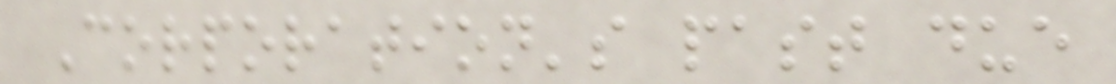Corporation's past due
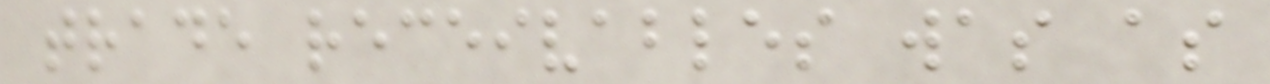trade receivables was as
